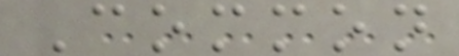Common
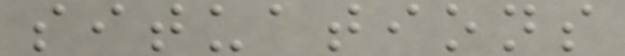situations
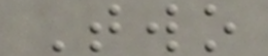Two
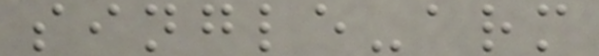single-arm
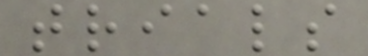trials
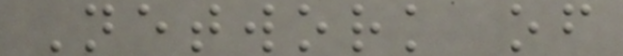Network of
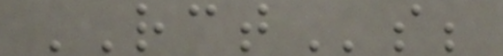RCTs;
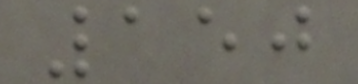150
